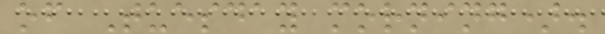of Tuesday morning).
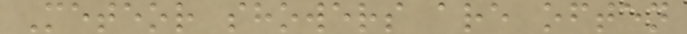Meteor showers are often
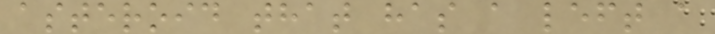asteroid that has a left a
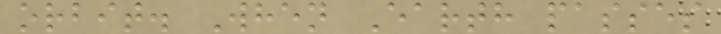orbit. When Earth passes
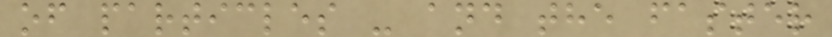of particles - and the faster
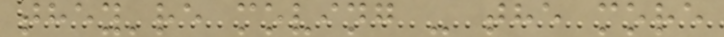they're moving - the more
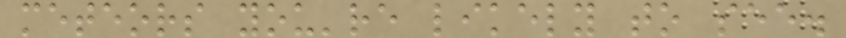meteors you're likely to see.
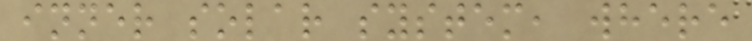inner solar system, where
